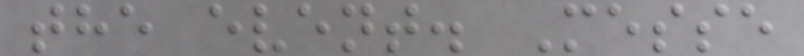the event. Messe
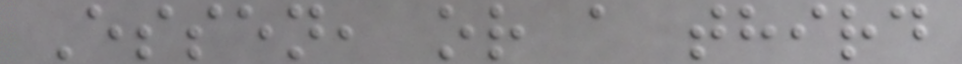Essen, or a third
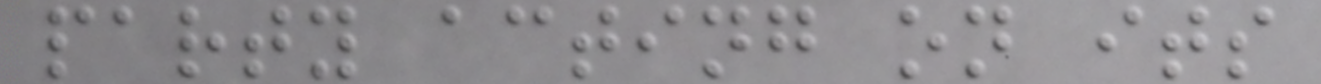party acting on its
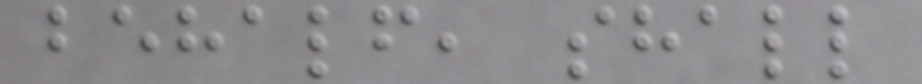behalf, shall
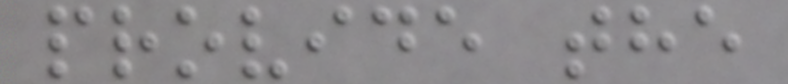provide the
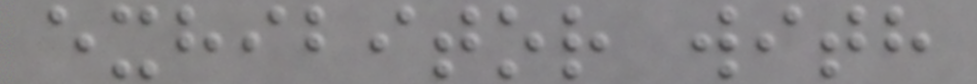exhibitor with
